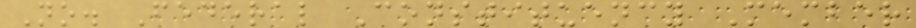No. Federal Constituency Member
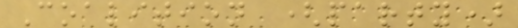Coalition (party)
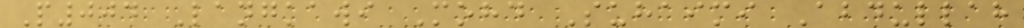P004 Langkawi Mohd Suhaimi Abdullah
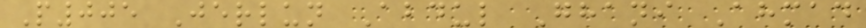P005 Jerlun Abdul Ghani Ahmad
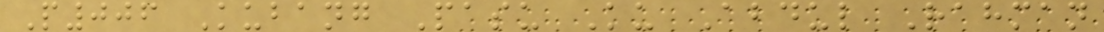P006 Kubang Pasu Ku Abdul Rahman
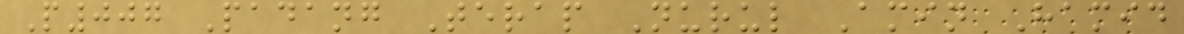P007 Padang Terap Nurul Amin Hamid
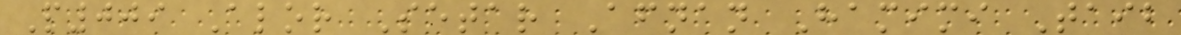P009 Alor Setar Afnan Hamimi Taib
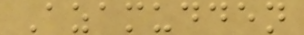Azamudden
